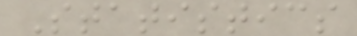Statistics
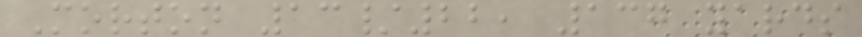Morton 13/22, 137 yards
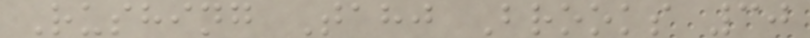Rushing Tahj Brooks 30
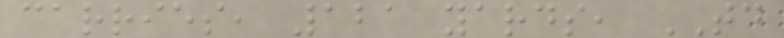carries, 121 yards, TD
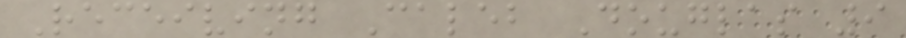Receiving Caleb Douglas 9
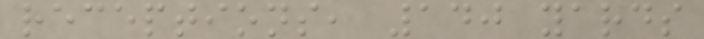receptions, 140 yards
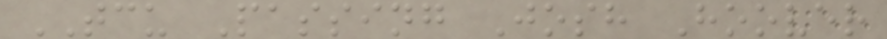TCU Passing Josh Hoover
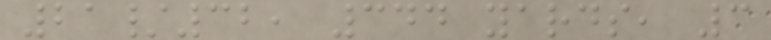21/32, 344 yards, 3
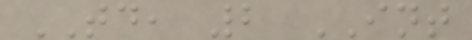TD, 2 INT
